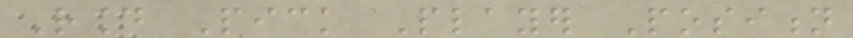Round Pick Player Position
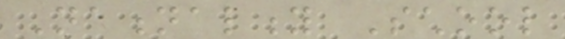Nationality School
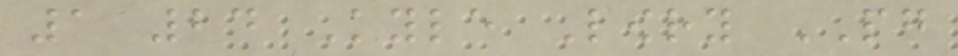1 24 Kyle Lowry PG
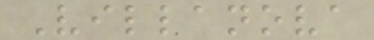Villanova
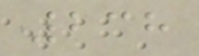238
